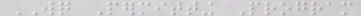WQ Permitting Program
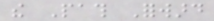the Path Forward
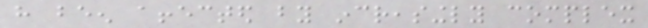have been affected by increasingly complex
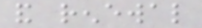and renewal
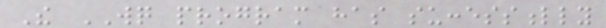The WQ program has successfully
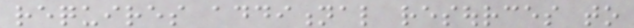requires additional resources to
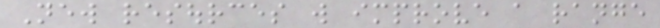New resources will improve a range
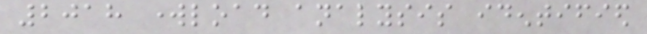2018 workload analysis identified
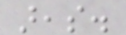areas.
